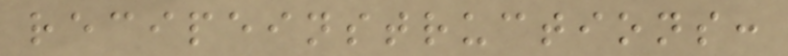recipeinstructions:
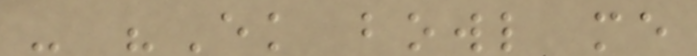- "Ek bowl me
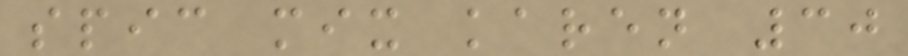spic mix karen 30
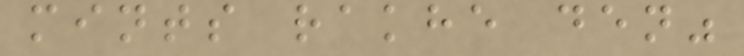mints rakhe den"
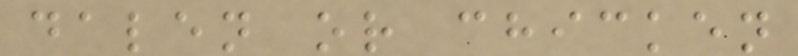dalen or chicken
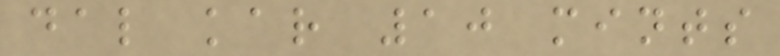dal kar 10 mints
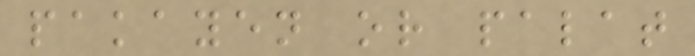pakayen or palat
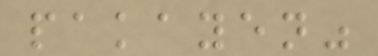pakayen"
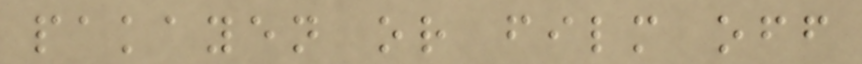pakayen or film off
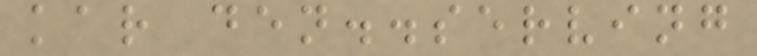kar den..serving
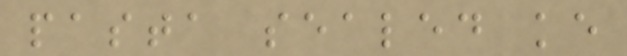pasta sealed ke
